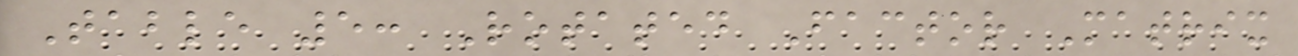Table 5: Rotated Factor Matrix
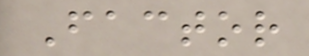Factor
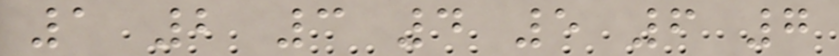1 2 3 4 5 6 7
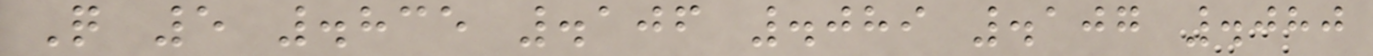Q 5 .835 .106 .089 .107 .080
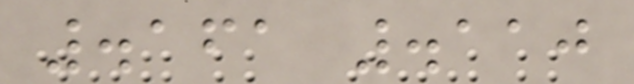.161 .110
